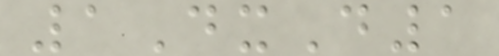1DxD1
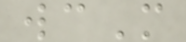wcM
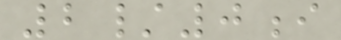2/0i
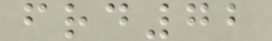frd72
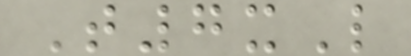T7xL
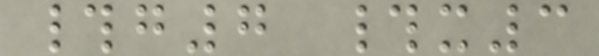#g7 #x3
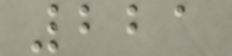221
